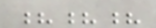???
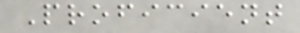Proficient
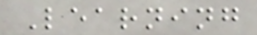Learning
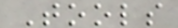Tools
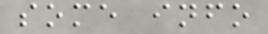some info
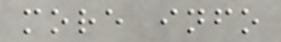more info
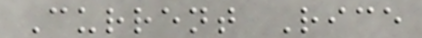Current Rice
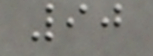90
